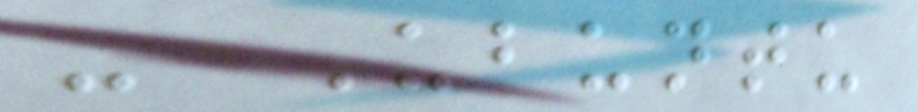- Ubuntu
